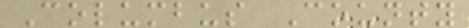Columbus County
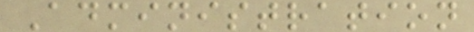Administration
